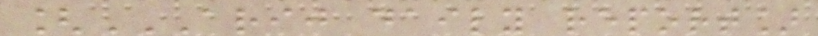[ARIJ DAILY REPORT]
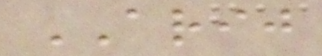ARIJ
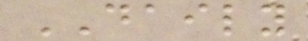DAILY
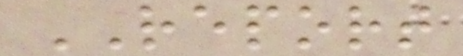REPORT
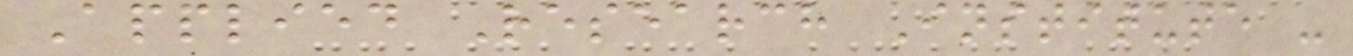Applied Research Institute -
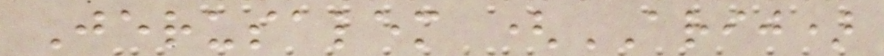Jerusalem (ARIJ)
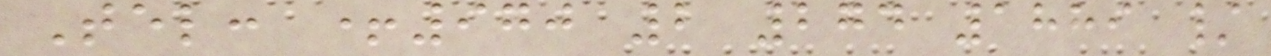Tel: +970 2 274 1889 /
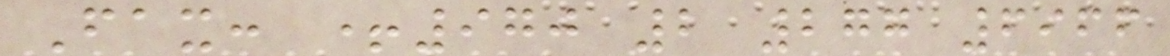Fax: +970 2 277 6966
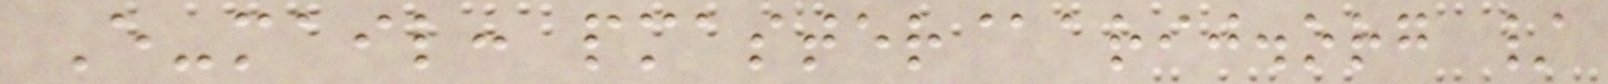E-mail: pmaster@arij.org /
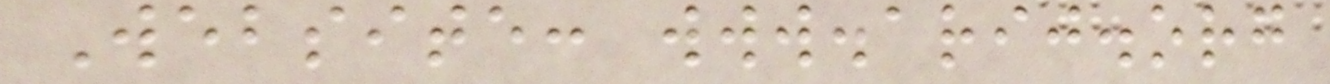Website: www.arij.org
